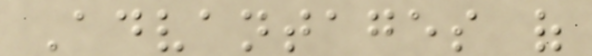Advantages of
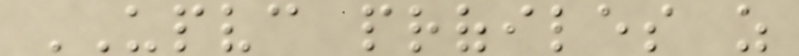UPVC profiles as
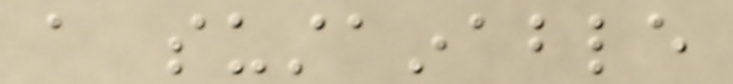a sustainable
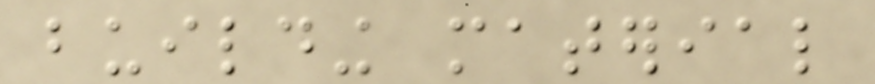building material
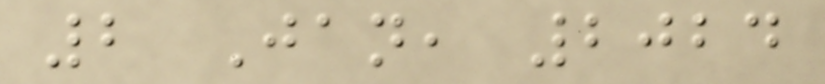2 Jan, 2024
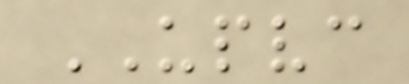UPVC
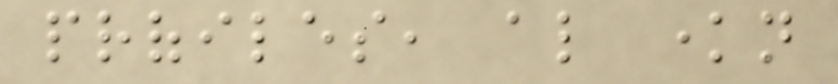profiles, also known
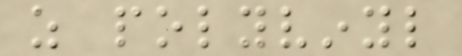as polyvinyl
